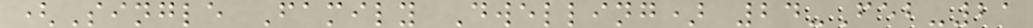(Single Family Dwelling) 24-Feb-21
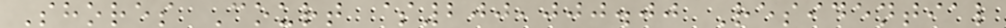Shores Court $200,000.00 Residential
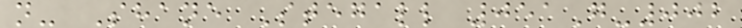n- Shane Stegall 051G-002
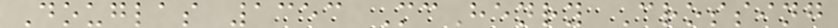Douglas 1353 McHenry Crossing
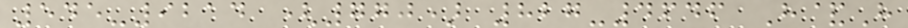545-9214 (770) 827-4646 H&H
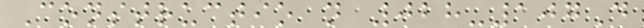Constructio n 028-107D
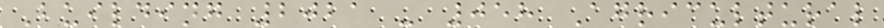Building 2021 - 058 Agricultural
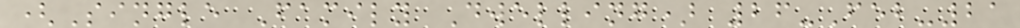(Single Family Dwelling) 26-Feb-21
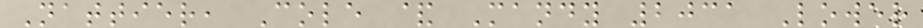Nattier, Cole & Mandy 2031 Lower
